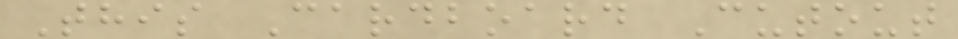This Cardboard Cutout
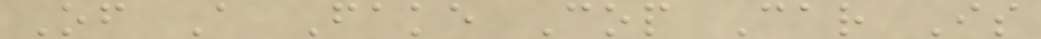Of A Fake Cop Car Is
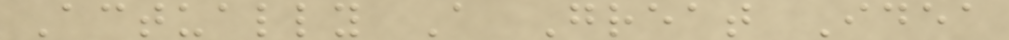Actually A Great Idea
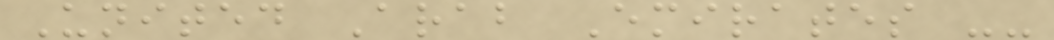United Arab Emirates --
